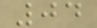04
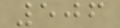506
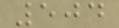504
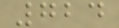724
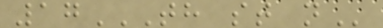17TH ST N
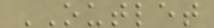OUTLET
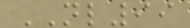NL99
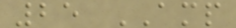25 AMP
